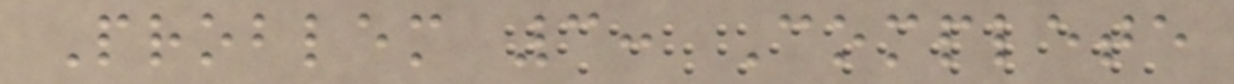Problem 3: Complete
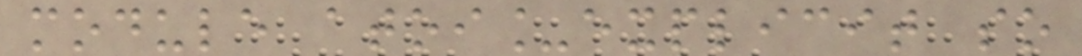module atoi_explicit so
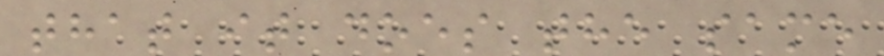that it does the same
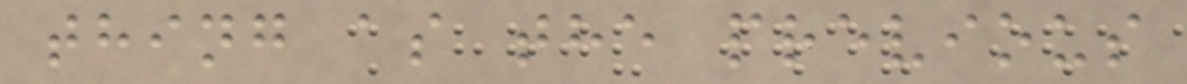thing as the previous
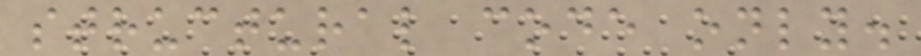structural code only.
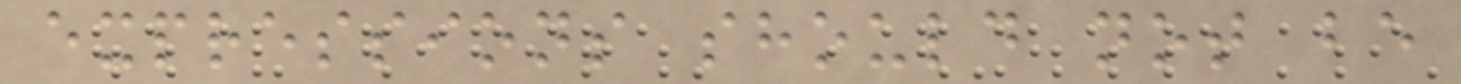expressions should not be
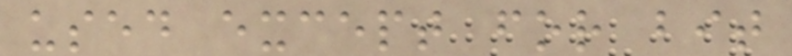used except for bit
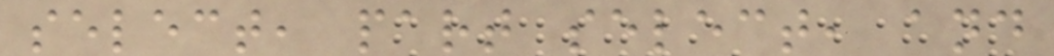select, part select, and
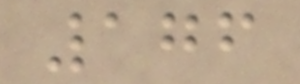176
